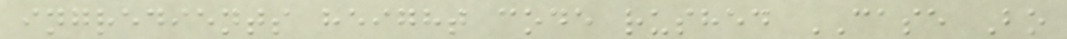ingredients height code rushed CASE Bo
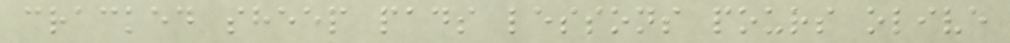cracked sheep pads lessons pours olive
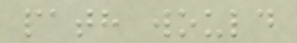path would
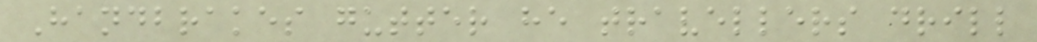Handbrakes gutter he travellers drill
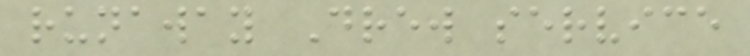runaway Drew service
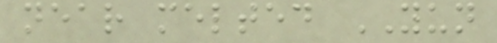near melted YUN
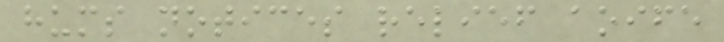hums notices relief aoife
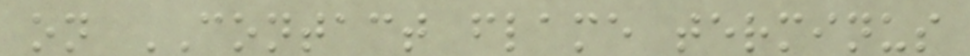on CONTACT flame terminus
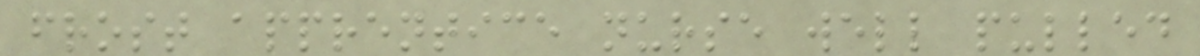frost apprentice nurse well pulled
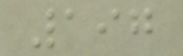197
